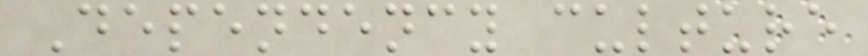Dependency culture
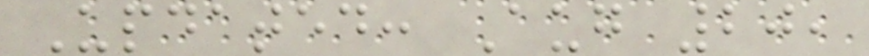Updated: Aug 20,
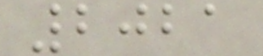2021
